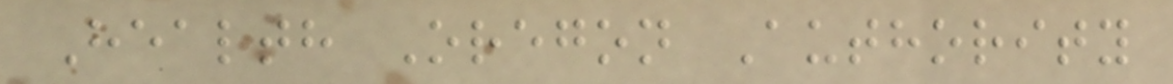Health Oregon Authority
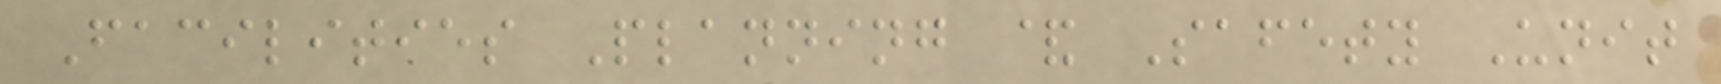Facilities Planning & Safety Unit
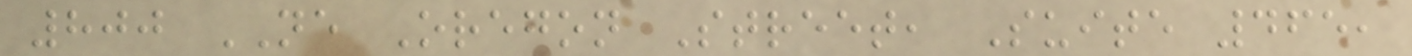800 NE Oregon Street, Suite 465,
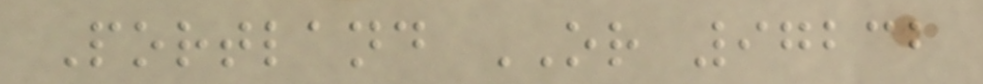Portland OR 97232
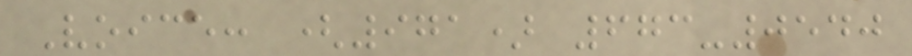Voice: (971) 673-0540
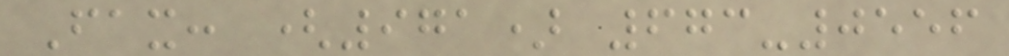Fax: (971) 673-0556
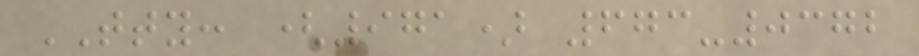TTY: (971) 673-0372
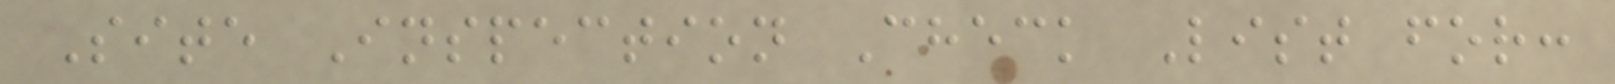Site Inspection Check List for:
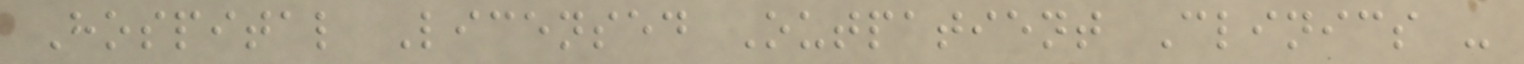Hospital Licensed Outpatient Clinics -
